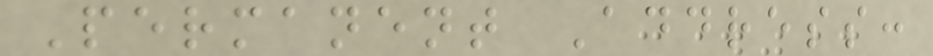Permanent Address:
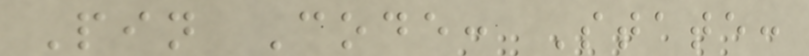Pin Code: State:
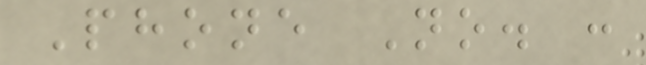Phone No. :
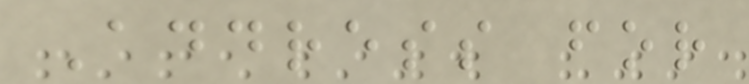Address for
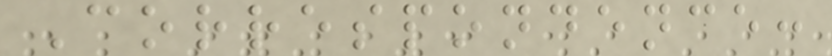Correspondence:
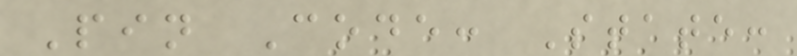Pin Code: State:
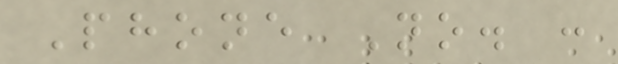Phone No. :
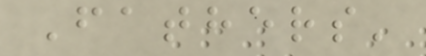Fathers'
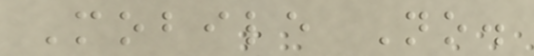Mobile No.
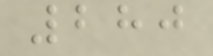280
